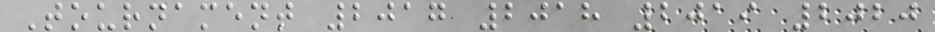Tournament 2017 2018 2019 2020
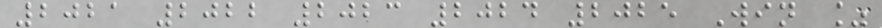2021 2022 2023 2024 2025 Win %
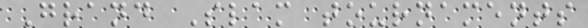Grand Slam tournaments
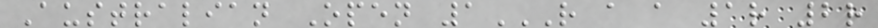Australian Open 1R A A 1R 2R
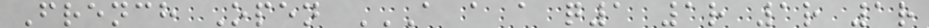French Open A A A Q1 1R 1R 1R
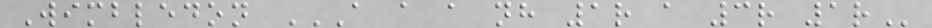Wimbledon A A A NH 1R A 3R 1R
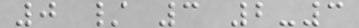0 / 3 2-3
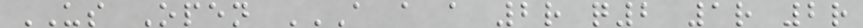US Open A A A 2R Q2 1R 2R
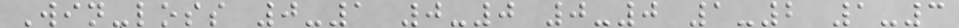Win-loss 0-1 0-0 0-0 1-2 1-3
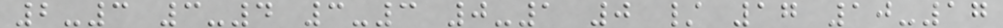2-3 3-4 3-3 0-1 0 / 17 10-17
